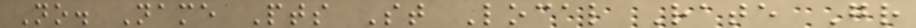No. Name Pts St Local Rate Gr
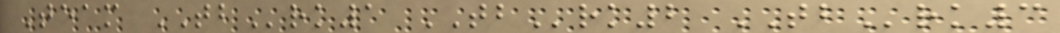Team TBrk1 TBrk2 TBrk3
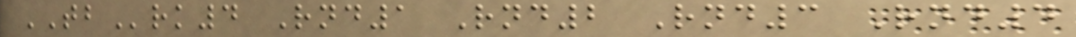TBrk4 Rnd1 Rnd2 Rnd3 Rnd4
